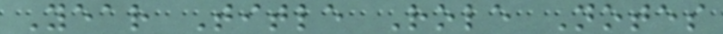Year Title Role Notes
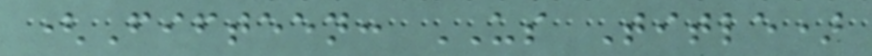(Fifteen: US Title)
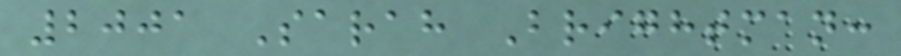2001 Sarah Brightman:
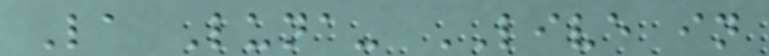La Luna- LIVE in
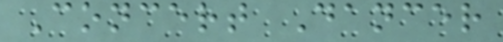Concert Dancer
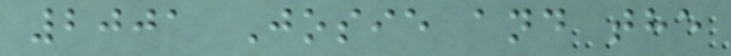2001 Josie and the
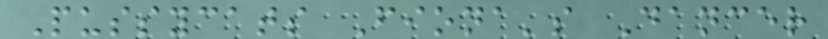Pussycats Fiona's Dancer
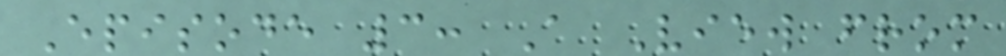Episode 3: A View from
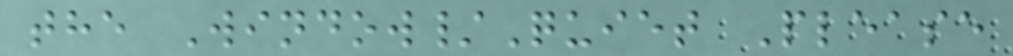the Window/Quiet Please
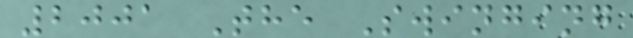2001 The Swinging
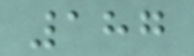187
